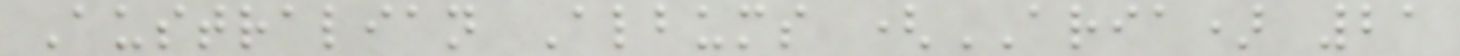Australian Albums (ARIA) 21
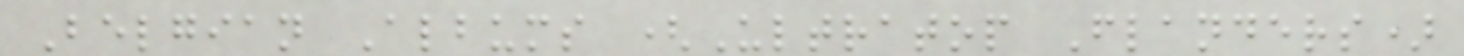Belgian Albums (Ultratop Flanders)
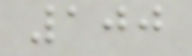100
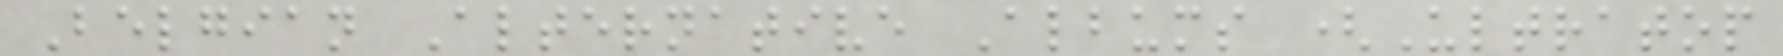Belgian Alternative Albums (Ultratop
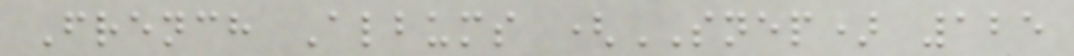French Albums (SNEP) 125
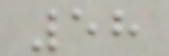58
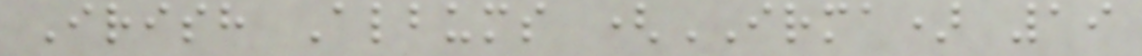Irish Albums (IRMA) 19
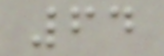64
